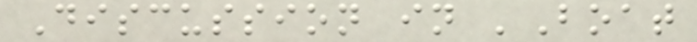Discussion in 'Boat
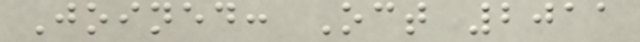Joined: Oct 2011
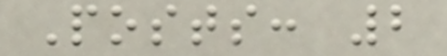Posts: 2
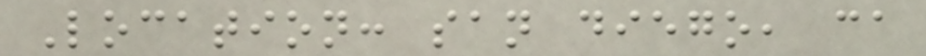Location: san diego, ca
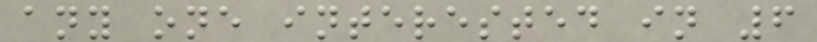any one interested in 6
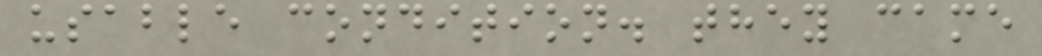usable condition. they came
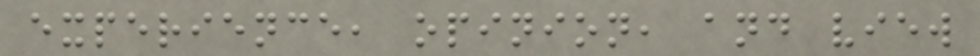experience, opinion, and view
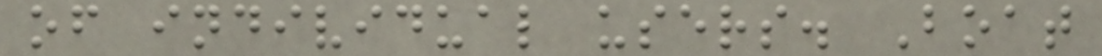of individual users. Boat
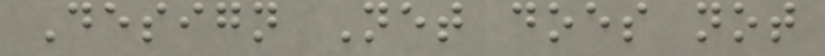Design Net does not
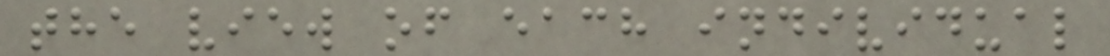the view of each individual
